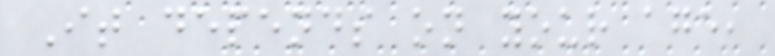It depends on your age,
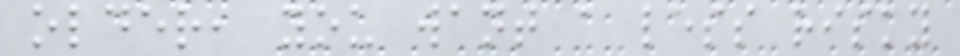older, you want a less risky
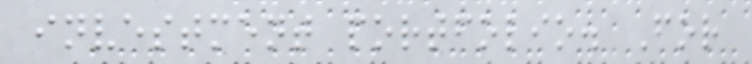investment portfolio. For
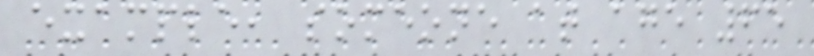example, someone at age 65
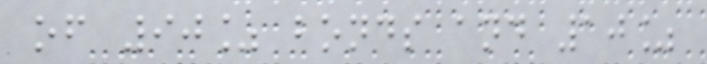of 90% bonds and 10%
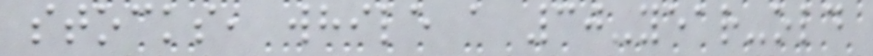stocks, while a 30-year-old
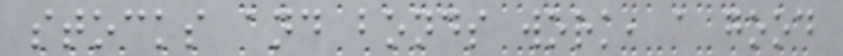stocks and bonds work, a good
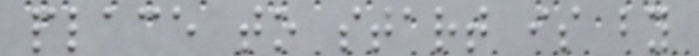place to start is by
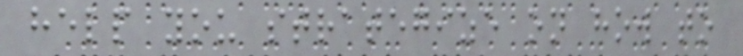help you strategize on how to
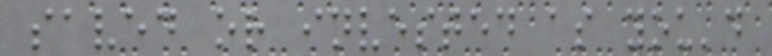saved or invested as you'd
